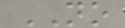NO
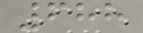688
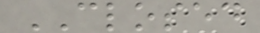CLOSED
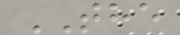THE
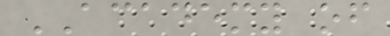ACADEMY of
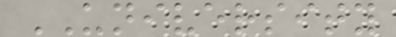UNIVERSITY
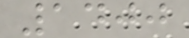1400
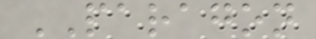PARAGON
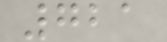721
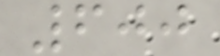600
